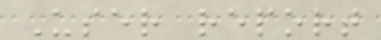User report
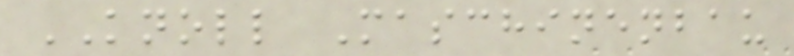KNOLL Maschinenbau
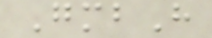GmbH
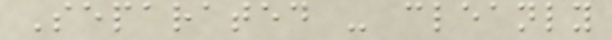Separated - cleanly
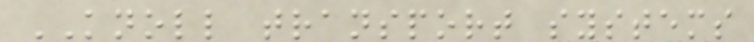KNOLL transport systems
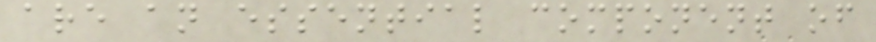are an essential component of
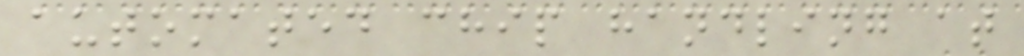automated chip handling at
